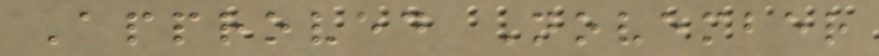Approved November
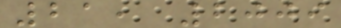21, 2009
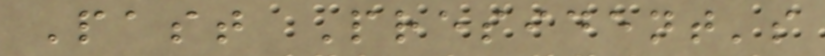Past President's
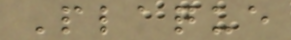Plaque
